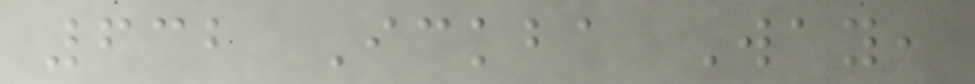632 Ickba Way,
